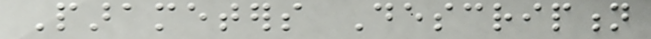Parameters Description
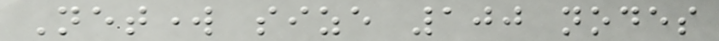Network size 100 nodes
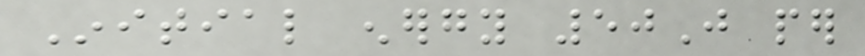Initial energy 50J per
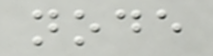node
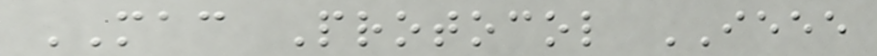MAC Protocol IEEE
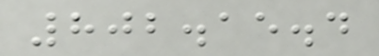802.15.4
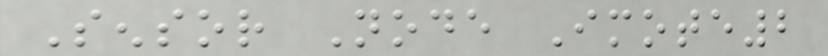Sensor Node Imote2
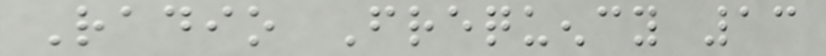Radio Frequency 13
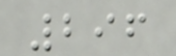296
